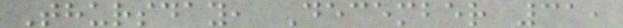Thursday, December 31,
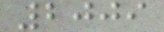2009
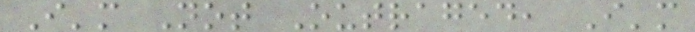I'm Not Outraged, I'm
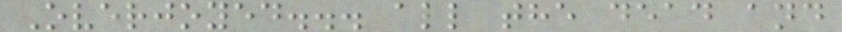Overjoyed... all the dead and
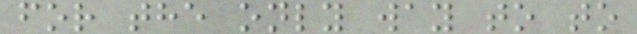for the only way to to
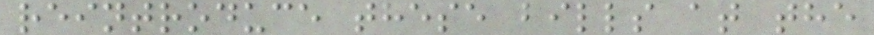reintroduce these bills at the
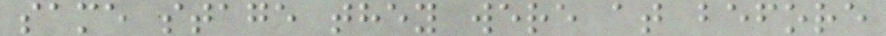same stage they were at before
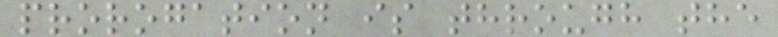prorogation is through the
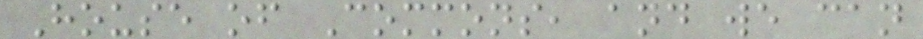House of Commons, and we can
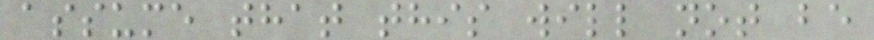assume that this will not be
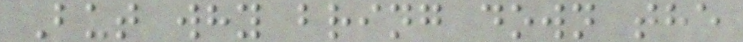But why bring down the
